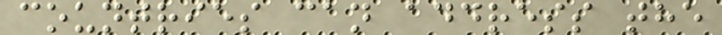countries can address the
